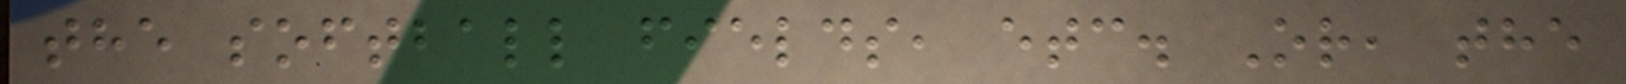the softball fields, etc. Or, the
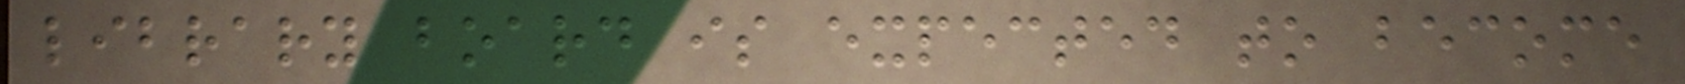library board is expected to become
